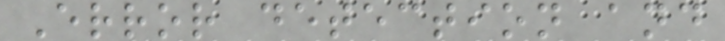Error detection and
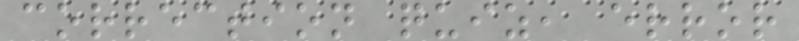correction quiz, error
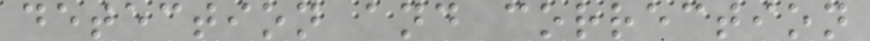detection and correction
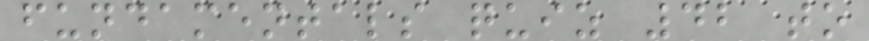fundamentals quiz 42 to
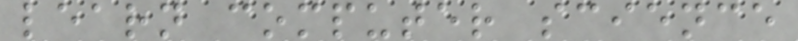learn computer science
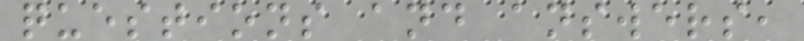questions and answers,
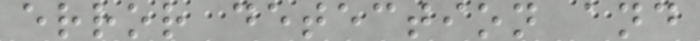error detection and
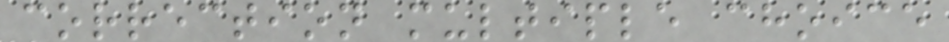correction multiple choice
